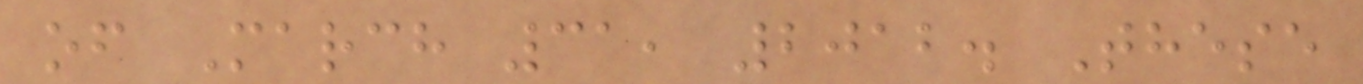of March 31, 2012. These
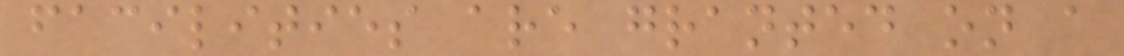facilities are granted on a
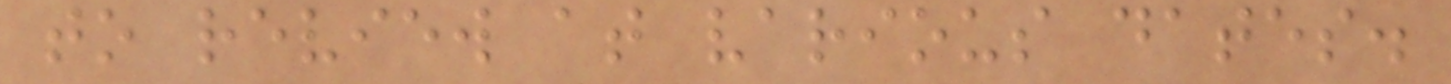to review at various dates.
